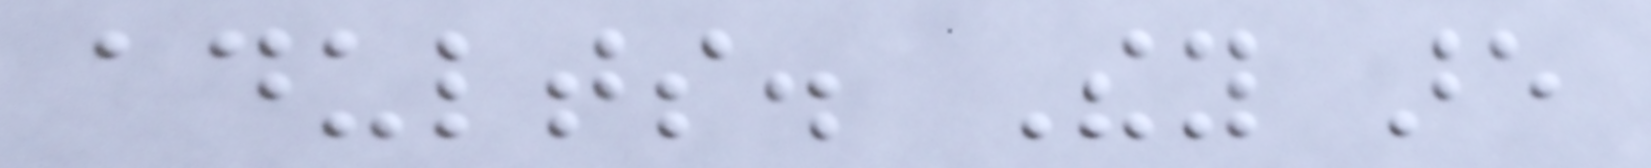adults. They are
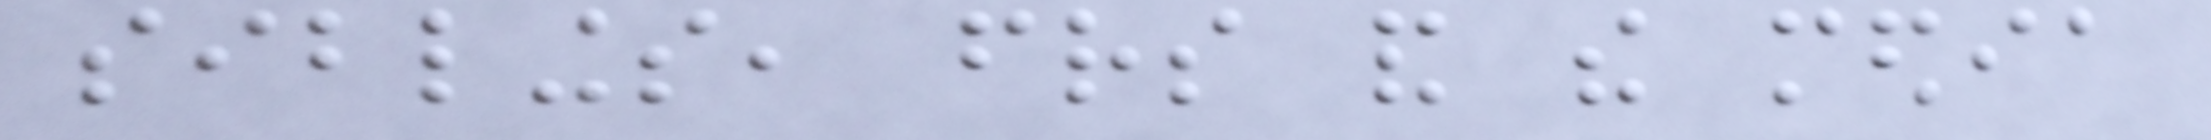siblings, friends and the media
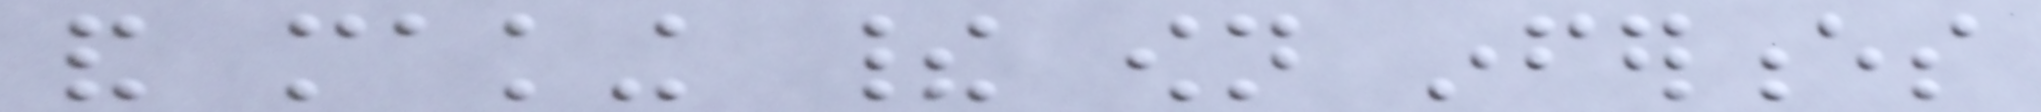and making their own inferences
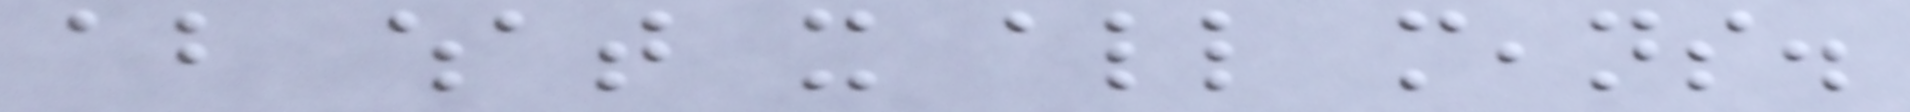about what it all means.
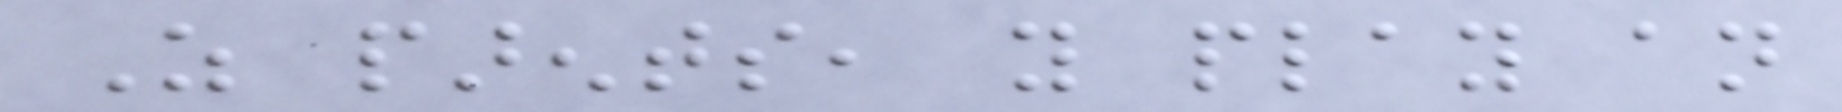As parents, you play an
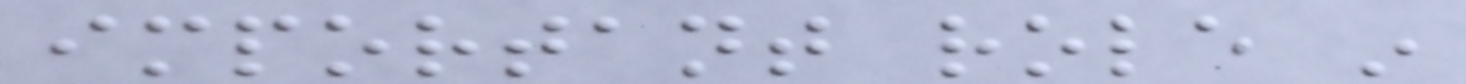important role in
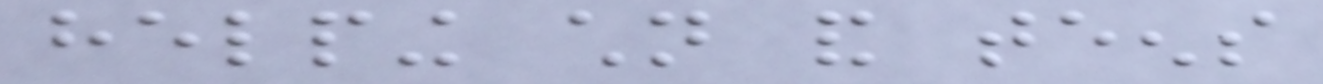helping children and teens
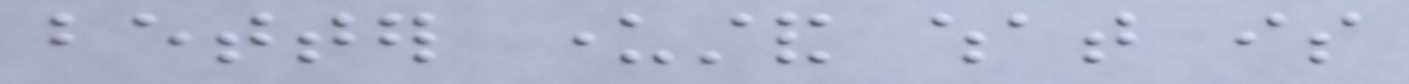better understand what is
